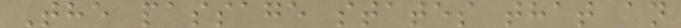The passage states that an
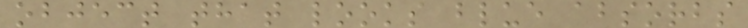object that looks blue absorbs
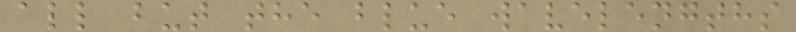all but the blue wavelengths
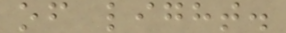of light.
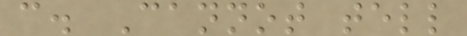c. Cannot tell
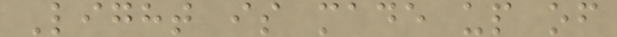Light is made up of
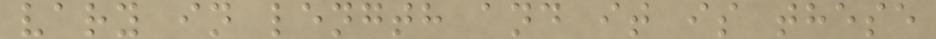vary in length and it is these
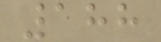188
